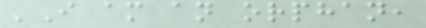'I am an orphan,
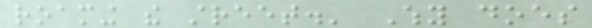roaming the street.' Why does
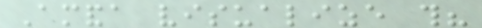Amanda visualize this?
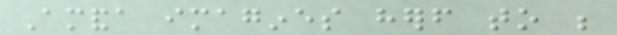Amanda imagines herself to be
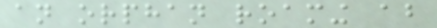an orphan roaming about
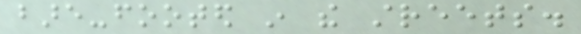bare-footed in the streets.
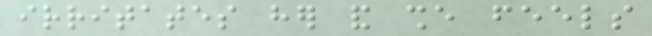irritates her and she feels
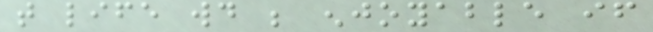that life would be enjoyable if
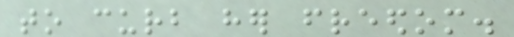to curb her freedom.
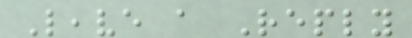Leave a Reply
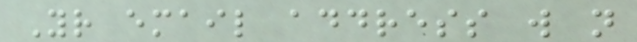Your email address will not
